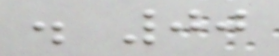. 00
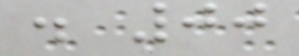. 00
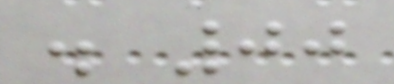. 00
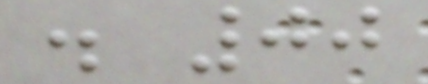. 00
